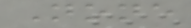None
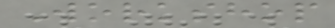Workshop
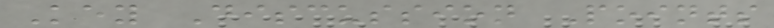Key Discussion Points
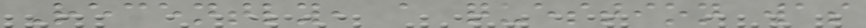Recently, a question was
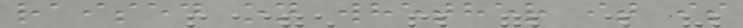raised on whether it is
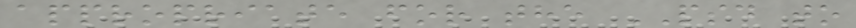appropriate for the PSD to
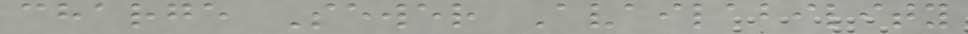charge Sewer Availability
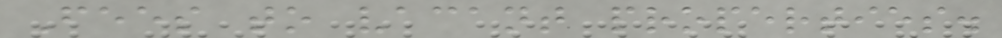Fees to vacant properties.
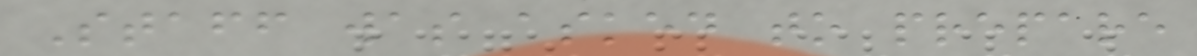Staff was asked to prepare
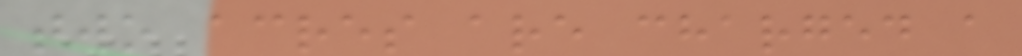two acres are charged a
